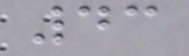43
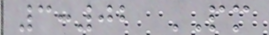3:02 PM
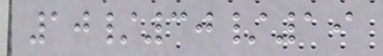10/30/19
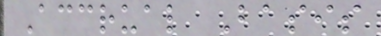Accrual Basis
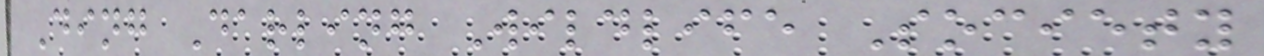Ding Darling Wildlife Society
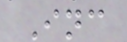Inc
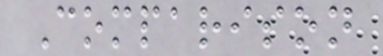Comparison
